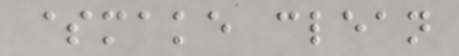$make clean
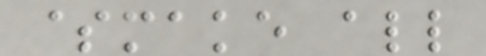$make all
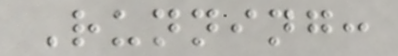Running:
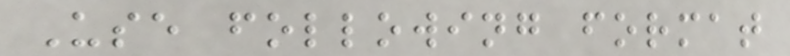Use following format
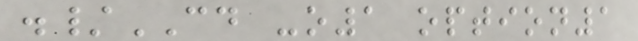./CD -o1 option1
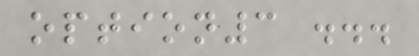option3 ...
